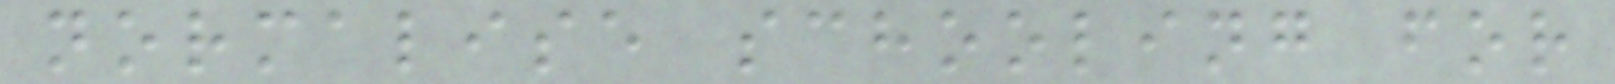normalise schooling for
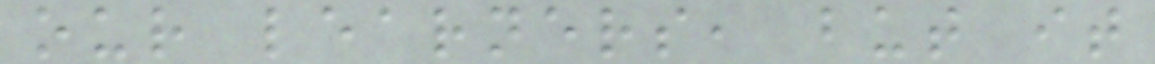our learners, but it
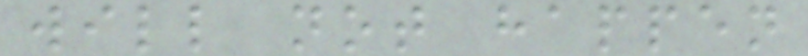will not happen
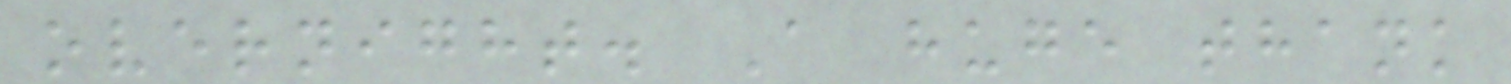overnight. A huge thank
